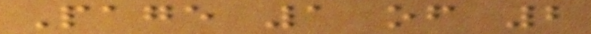Page 1 of 2
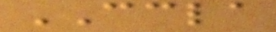CCLA
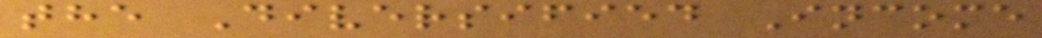the Diversified Income
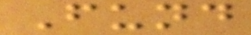Fund
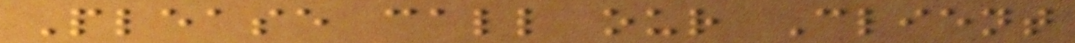Please call our Client
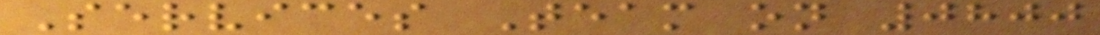Services Team on 0800
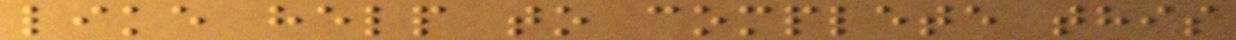like help to complete this
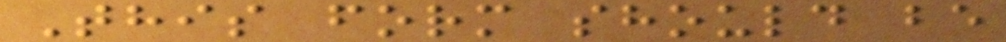This form should be
